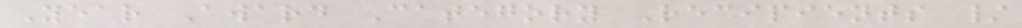Year Award Category Recipients /
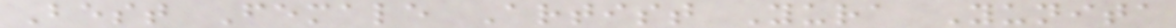Best Female Artist Yura Yunita
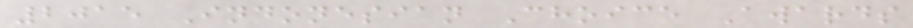2015 Indonesian Choice Awards
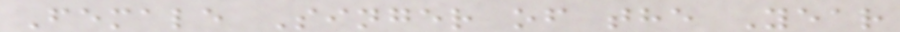Female Singer of the Year
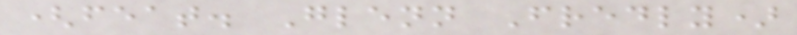(feat. Glenn Fredly)
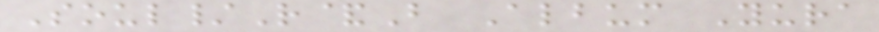Soul/R&B Album Yura
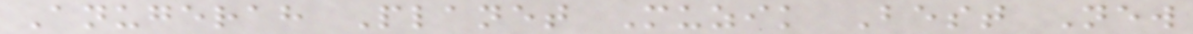Anugerah Planet Muzik Best New
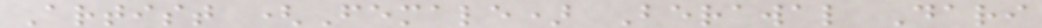Artist (Female) Berawal Dari
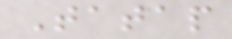Tatap
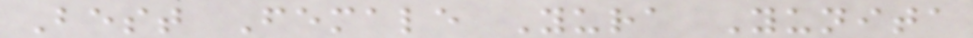Best Female Yura Yunita
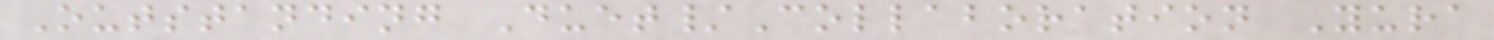Outstanding Duet/Collaboration Yura
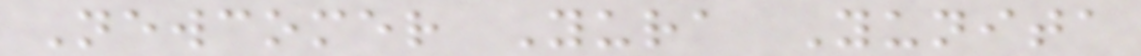Newcomer Yura Yunita
